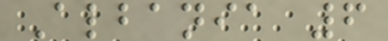Albania 6
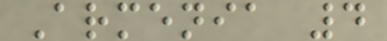Armenia 4
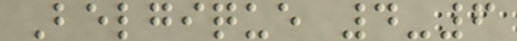Belgique 4-6
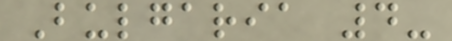Bulgaria 4-
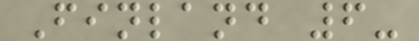Finland 6-
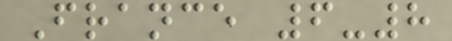France 6-8
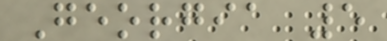Georgia 5
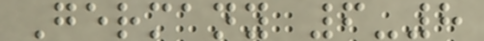Germany 6-8
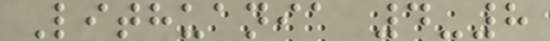Lithuania 4-8
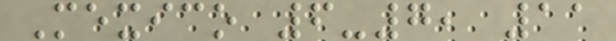Mexico 6-7, 11
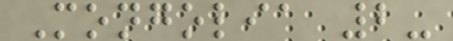Mongolia 2-
